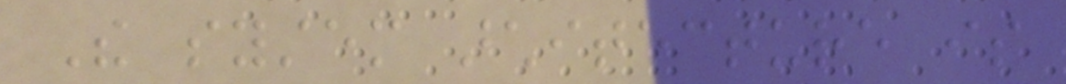The system architecture is
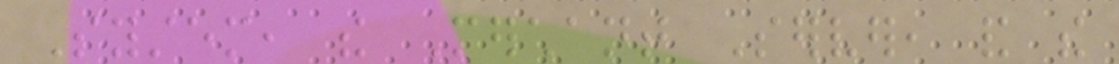System, the Merchant Server, and the
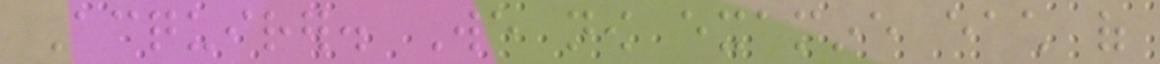Acquirer. We now examine each of
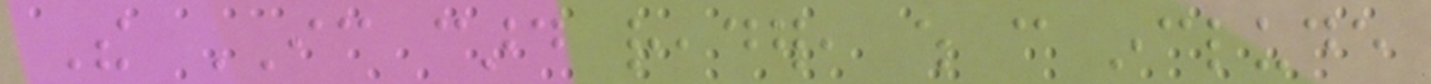The IC card reader, which can include
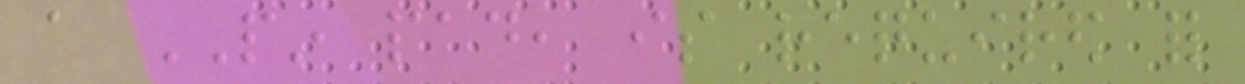a PIN pad, is required for
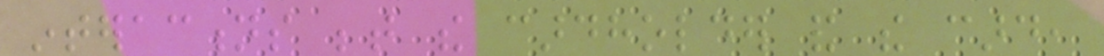interactions between the cardholder and the card,
